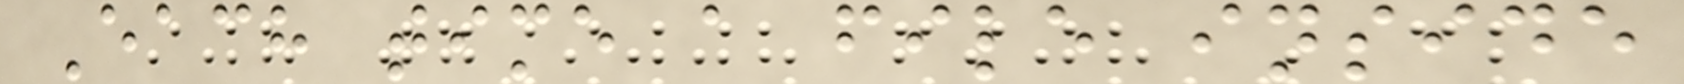Each time a file inside
